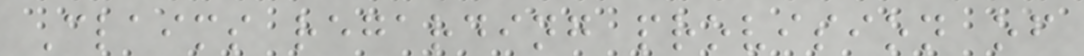Claims regarding provision of
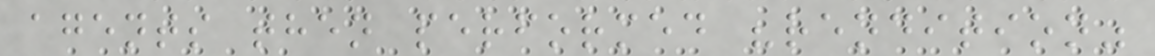agents then performed "rendition"
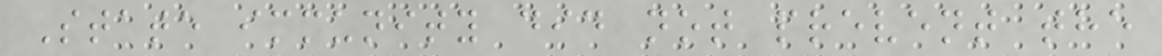State immunity did not prevent the
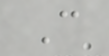C
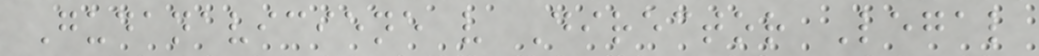Gudanaviciene v Director Legal
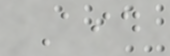Aid
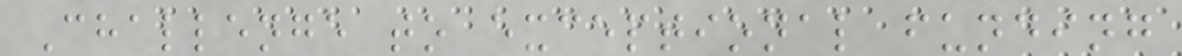Challenge to exceptional funding
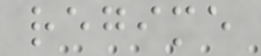regime
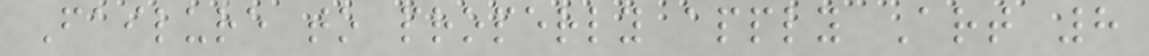Failure to properly apply Art 8
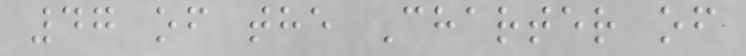47 of the Charter of
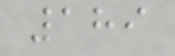189
